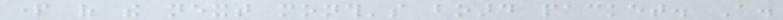part of the next month's board packet. A.
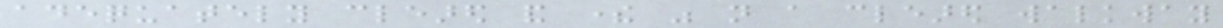adequately cleared and there was not a cleared walkway
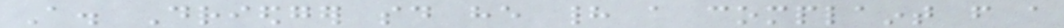A. Driedger said he had a complaint from a
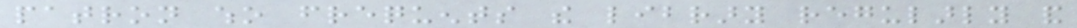patron who frequents the library regularly and
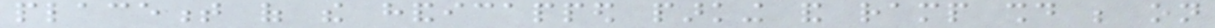placement of the handicapped parking and ramp should be on
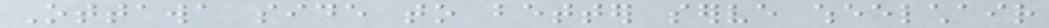Ottawa side to better serve wheelchair
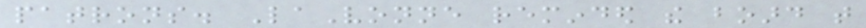patrons. LaVonne reminded the board that
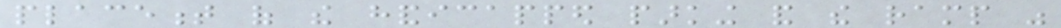placement of the handicapped parking and the ramp was
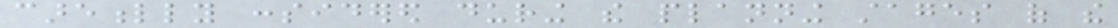carefully considered during the planning stages of the
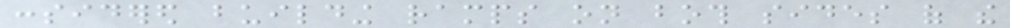considered building ramps on both sides of the
